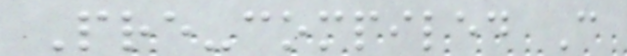Pre-compiled C
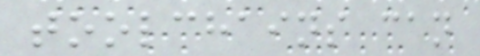toolchains can
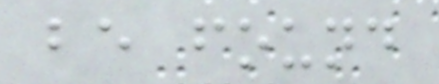be found
